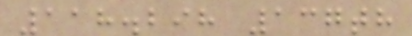118.298 137th
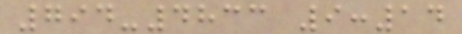794-4833 9:14
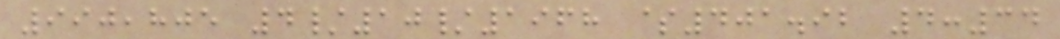990,805 4/10/1968 $401.92 4:34
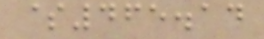$465.14
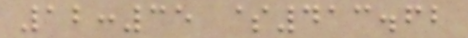12:35 $413.62
